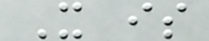It is
